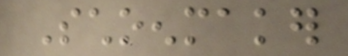Schoenmaker
